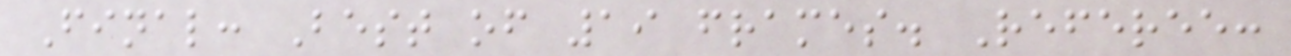Final: Best of 19 frames. Referee:
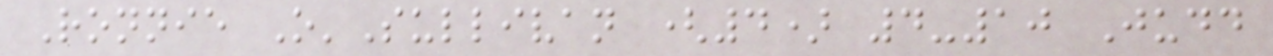Ronnie O'Sullivan (4) 4-10 Judd
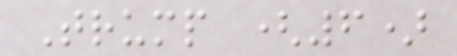Trump (6)
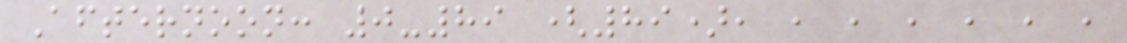Afternoon: 0-89 (89), , , , , , ,
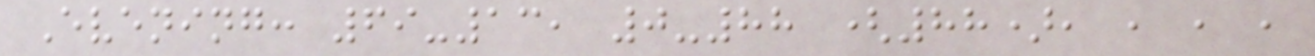Evening: 69-13, 0-88 (88), , , ,
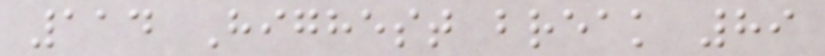114 Highest break 89
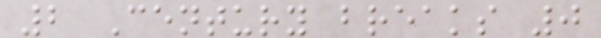2 Century breaks 0
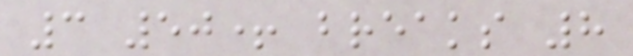3 50+ breaks 8
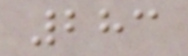283
